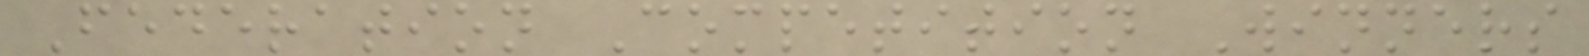Federation Competition Winners
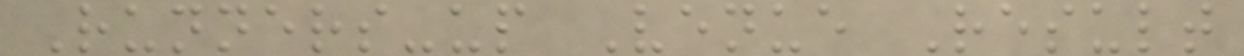Runners-up Venue Result
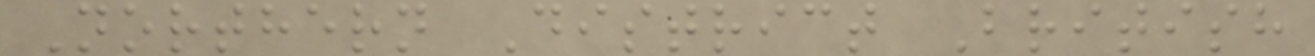Northern District British
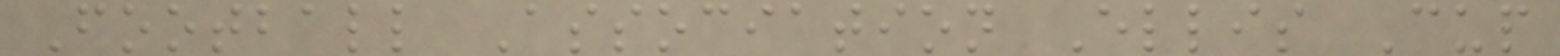Football Association Ellis Cup
